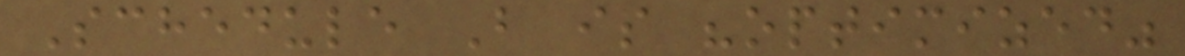Schedule B is "optimized"
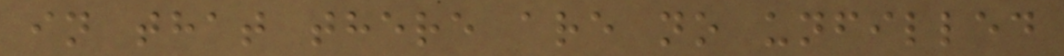in that there are no unfilled
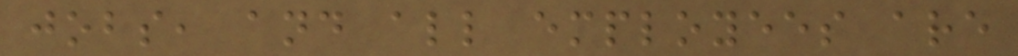jobs, and all employees are
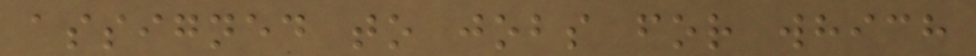assigned to jobs for which
